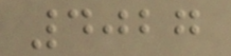4027
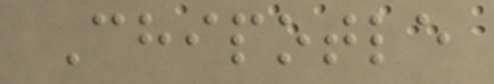Chipotle
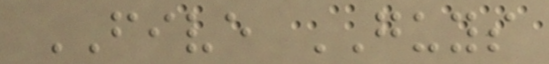FIVE GUYS
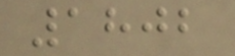1802
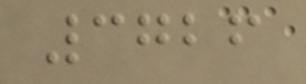3726
